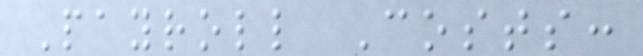Payroll Costs:
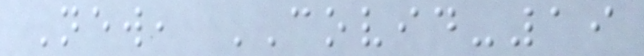New, COVID-19
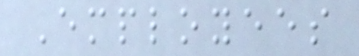Employees
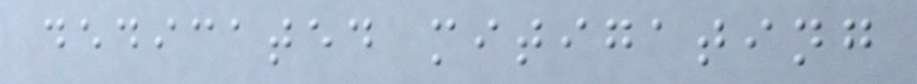dedicated mitigating
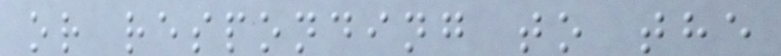or responding to the
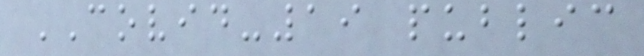COVID-19 public
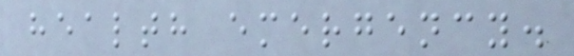health emergency.
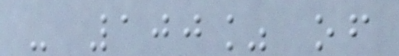- 100% of
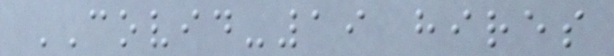COVID-19 hires
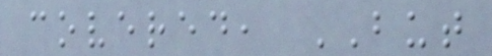covered, BUT
